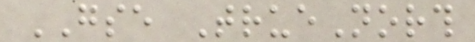GSE TrueNorth
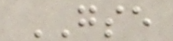GSE
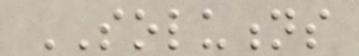SOLUTIONS
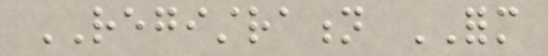REGISTRATION FORM
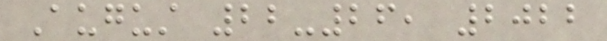August 22-26, 2022
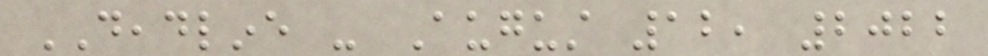DEADLINE - August 12, 2022
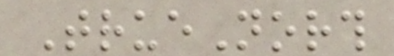TrueNorth
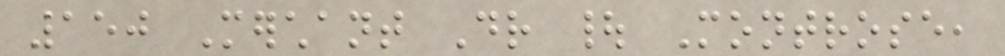150 Merchant Dr | Montrose,
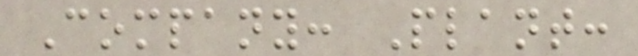Company: Plant:
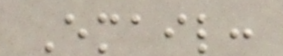Email:
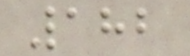182
